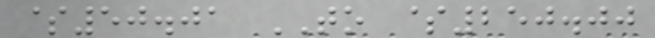$50.01 TO $250.00
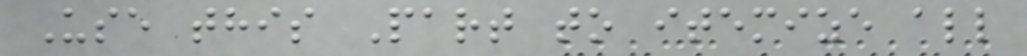Use this Part to itemize all
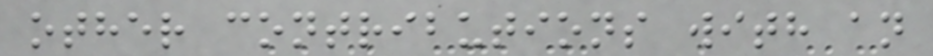other contributions with an
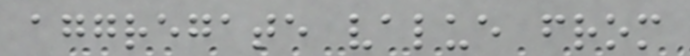aggregate value from
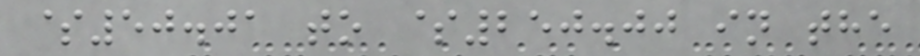$50.01 to $250.00 in the
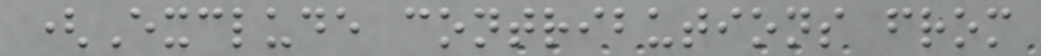(Exclude contributions from
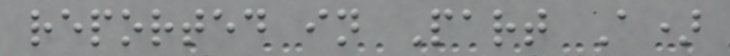reported in Part A)
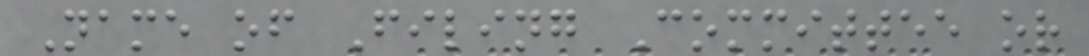Name of Filing Committee or
